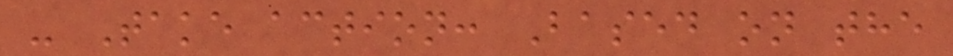- Take action: Based on the
